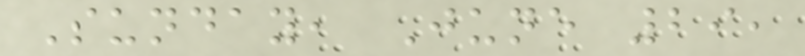Sunday, June 29,
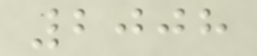2008
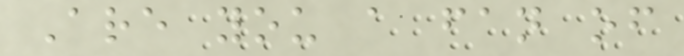Are you a fan of
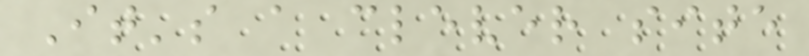It's a clever site
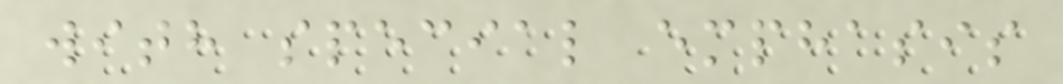with special emphasis
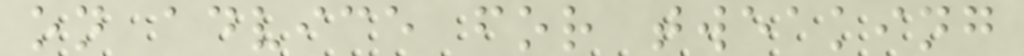on advice for tweaking
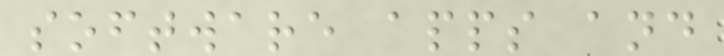software apps and
